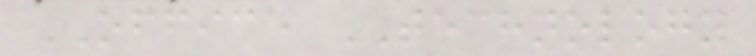OFFICE TECHNOLOGY
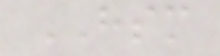HSM
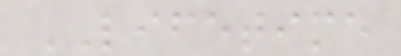LIFETIME
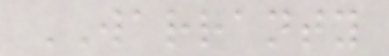WARRANTY
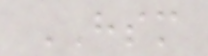HSM
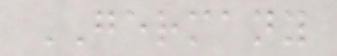GERMANY
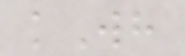kWh
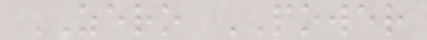ZERO POWER
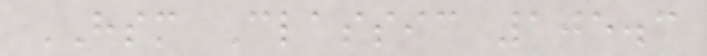HSM Classic 105.3
